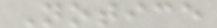Notice
